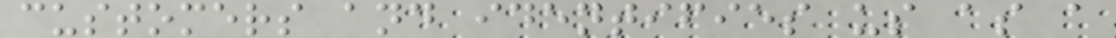customers and identifies us as a
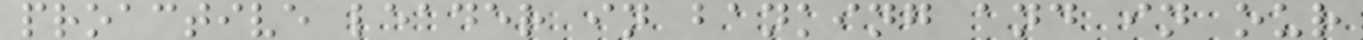proactive leader in banking and in our
